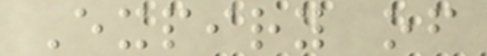Expiry of
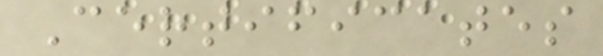Certificates
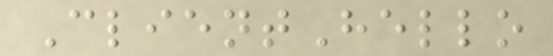ClientHello
